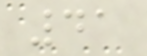41
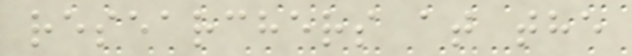researchers at the
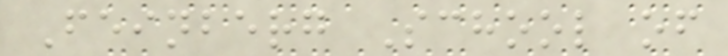Feinberg School of
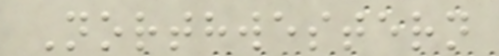Northwestern
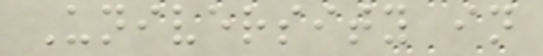University in
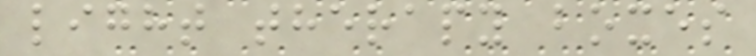light therapy boxes
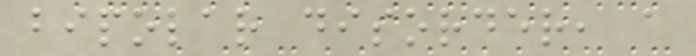bipolar disorder, a
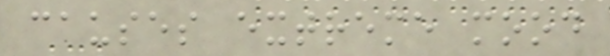causes extreme mood
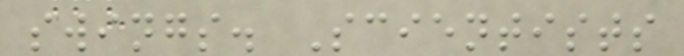swings. Scientists
